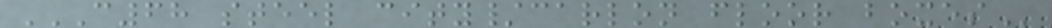C68 STEEL CITY/CARLON FLOOR BOXES
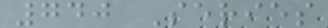740 Series
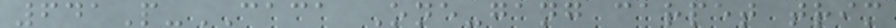641P-CACA One-gang carpet trim
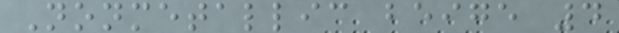Nonmetallic beige 4
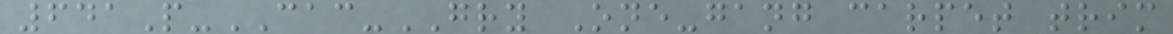641P-CAC-GRY One-gang carpet trim
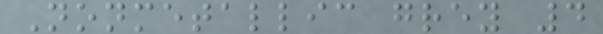Nonmetallic grey 4
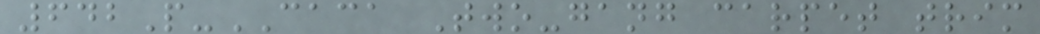642P-CACA Two-gang carpet trim
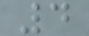4
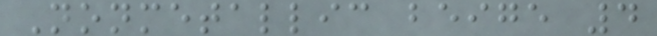Nonmetallic beige 4
